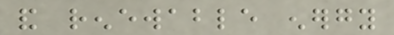and renewable energy
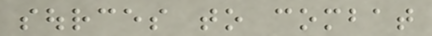sources to combat
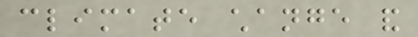climate change and
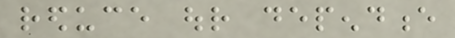reduce our dependence
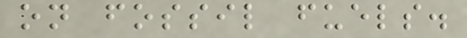on fossil fuels.
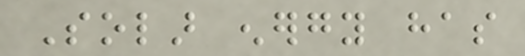Solar energy has
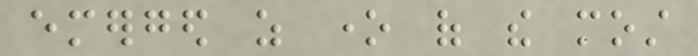emerged as one of the most
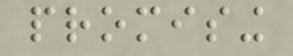promising
